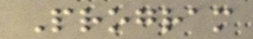Program
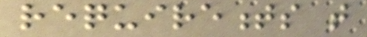requirements that
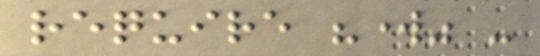require "work" -
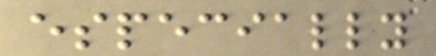especially
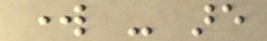work - are
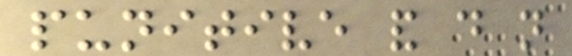punitive and do not
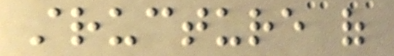structure of
